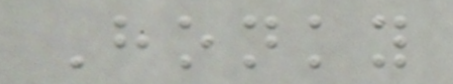Honky
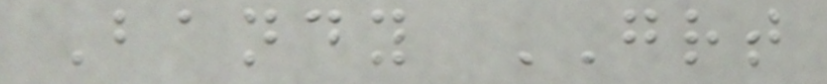Bandy GRT
